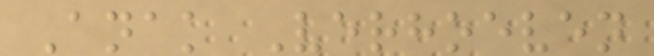Anak Verhoeven
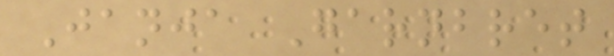Janja Garnbret
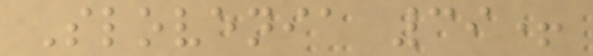Slovenia 39+
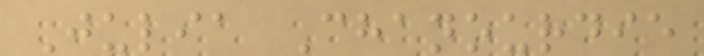Julia Chanourdie
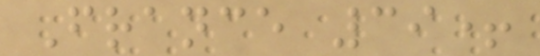France 39+
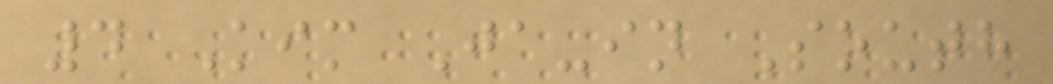4 Kim Ja-in South
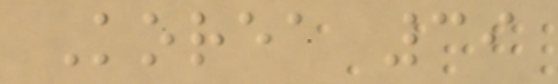Korea 39
